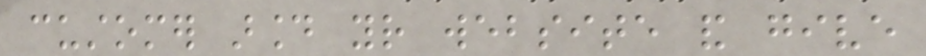customer around your website and give
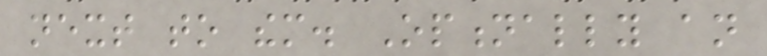next to them. Optionally an
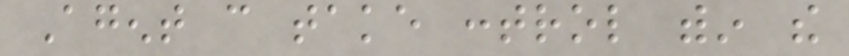Agent can take control within the
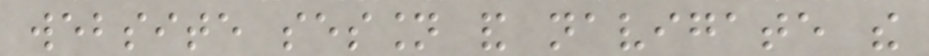website session and navigate the
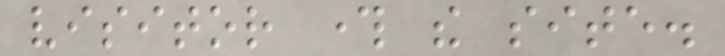visitor through the site.
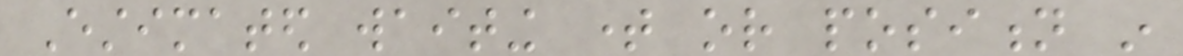Estimated waiting time or position in
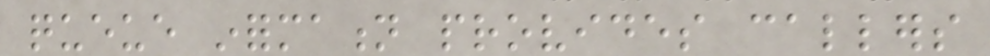queue information provides callers
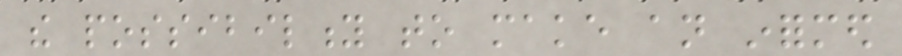the possibility to make an informed
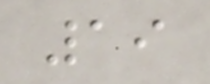19
